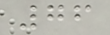76
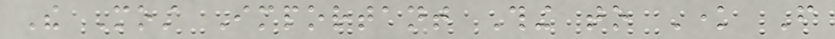The Most Important Thing to Know From
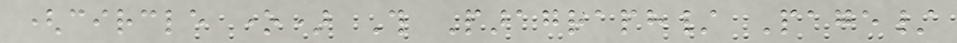(circle one) This Paragraph/ Page/
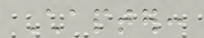Chapter:
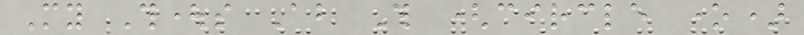My Thoughts About This (circle one)
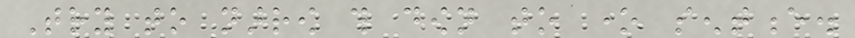Try to narrow this down to one sentence.
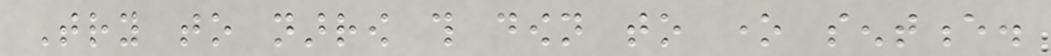Try to narrow this down to one sentence.
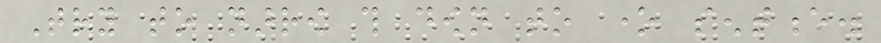Try to narrow this down to one sentence.
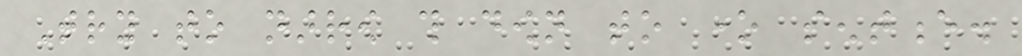Try to narrow this down to one sentence.
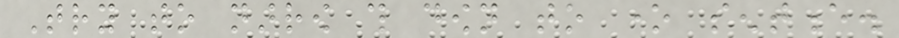Try to narrow this down to one sentence.
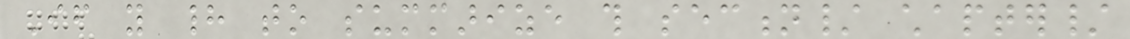If you had to summarize this section/ chapter/
